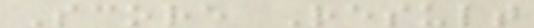Score Result
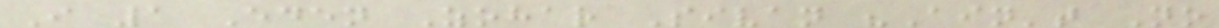I 1 Eden Zohar Sivan "Ain't No
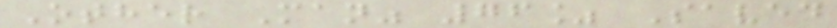Other Man" 76% Saved
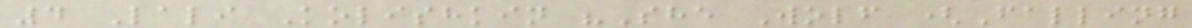4 Lali Kolishkin "She Wolf (Falling
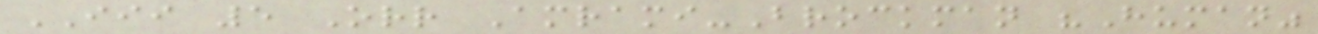III 5 Orr Amrami-Brockman "Human"
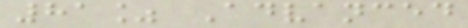81% Advanced
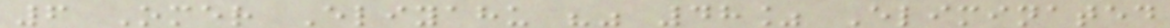6 Omer Eliyahu "" 48% Eliminated
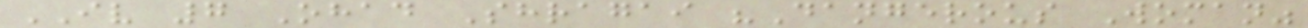IV 7 Ohad Shragai "Dangerous Woman"
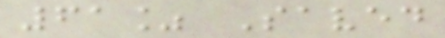61% Saved
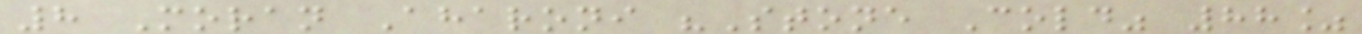8 Moran Aharoni "Stone Cold" 88%
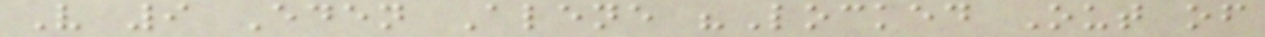V 9 Eden Alene "Locked Out of
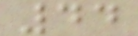44
